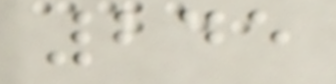245
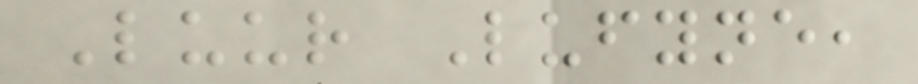Luur Lufyne,
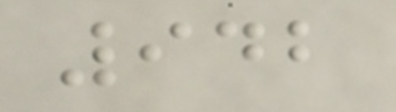942
